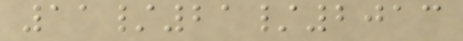11/21/2013
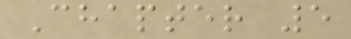Chapter 5
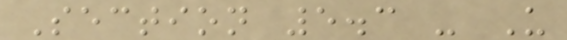Section 5.3 - U
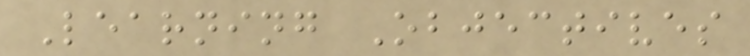Learning Objectives
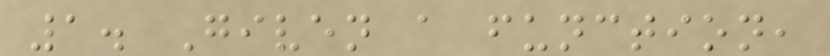1. Given a function,
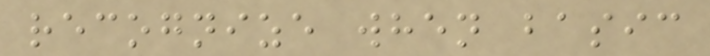recognize when basic
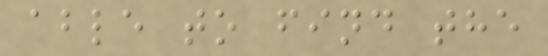able to find the
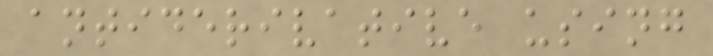antiderivative using
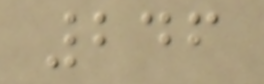246
